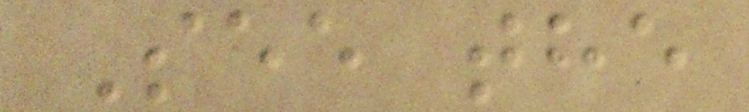See the
